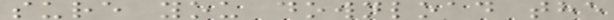sure you download the
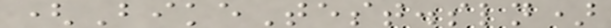(BikeTest.sln)
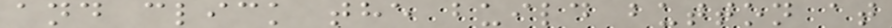and click the build button at
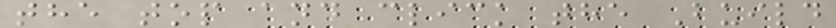the top and click the Build
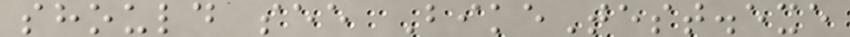should see BikeTest.exe
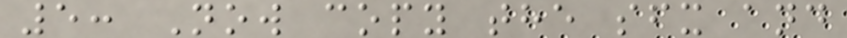5: Now copy the sfx and
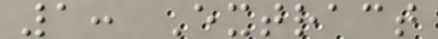1: Extract
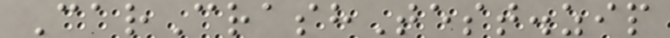CarCrashTest.zip
